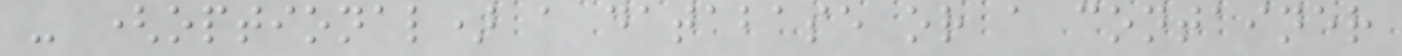- (optional) a database or a container
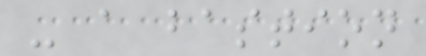- a bastion
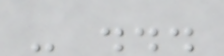- ...
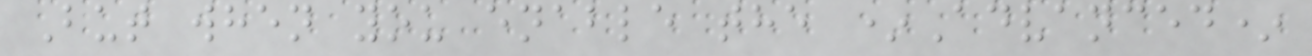But when you enable the *Advanced*
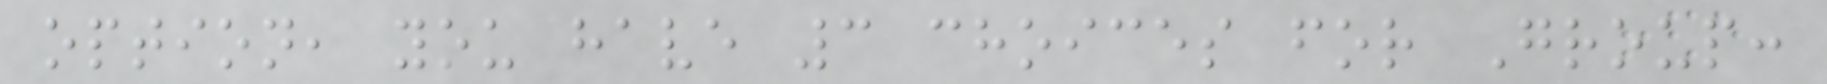option, you have 3 choices for Group:
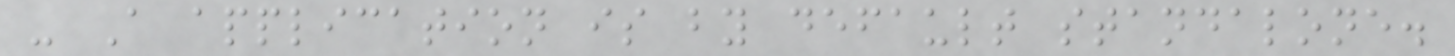- A application is by default standalone.
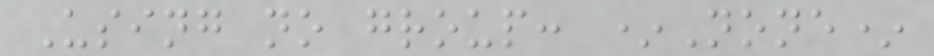Using no group: *None*
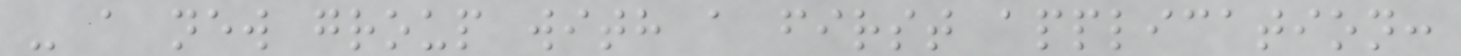- a new group with a first application:
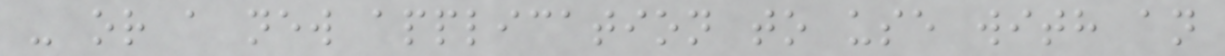- or a new application to use with an
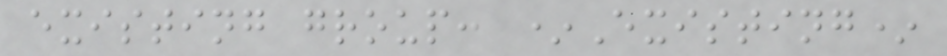existing group: *Existing*
